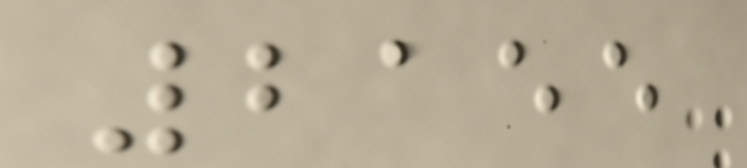2155
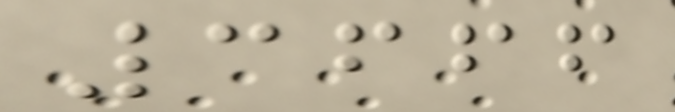3666
